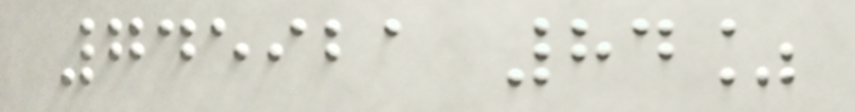745921 84%
